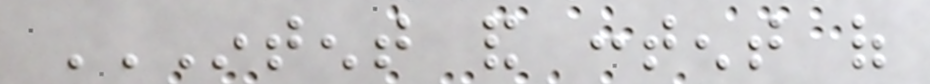INTENT AND CONTENT OF
